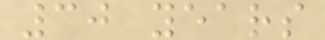30 years
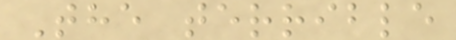The terrible
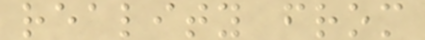reality from
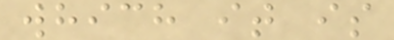which it is
